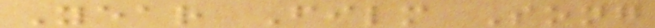Year Film Song
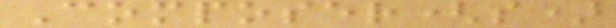Composer(s)
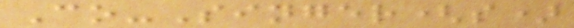Co-Singer(s)
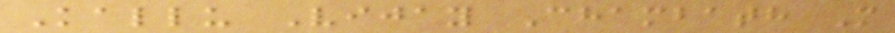Kallu Vijay Chambath M
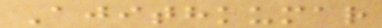Ajithkumar
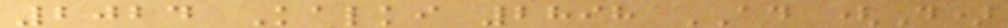2024 Kalki 2898 AD (D)
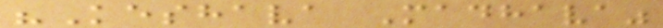"Keshava Madhava"
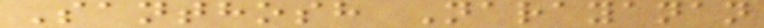Santhosh Narayanan
